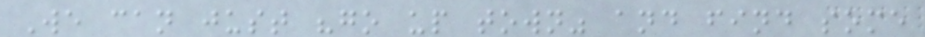We can just "go up town" and find some
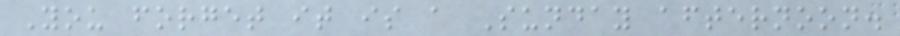You forget it is a Sunday afternoon.
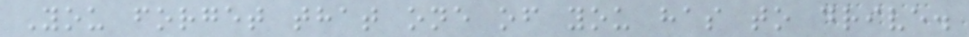You forget that one of you has to drive.
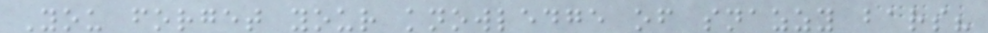You forget your knowledge of snazzy bars?
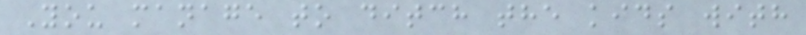You manage to ditch the kids with
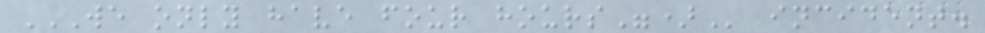WE ONLY HAVE FOUR HOURS") incident.
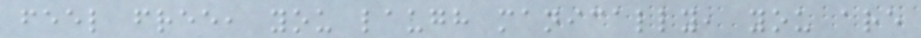feel free, you laugh manically, you are
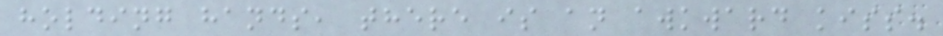holding hands, there is an awkward kiss.
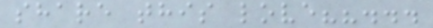share this love??...
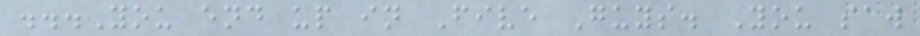...You end up in Five Guys. You saw
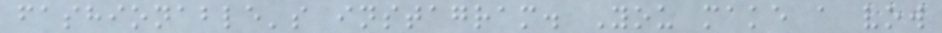fashionable's instagram. You make a vow
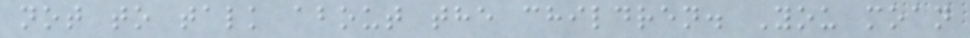not to talk about the children. You moan
